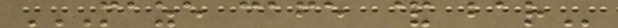MAZE CAFE & BAR
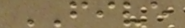FIVE
